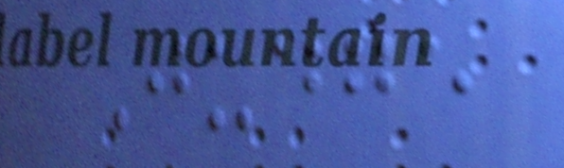Judge
